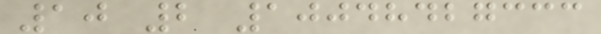10 2 10048427333
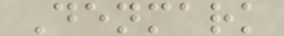Denmark
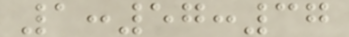1:57:37
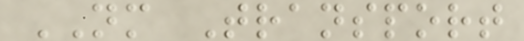NM Transport
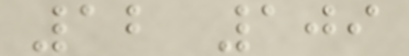12 109
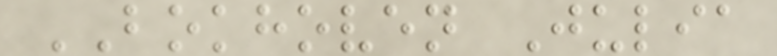BOKHOVEN Julia
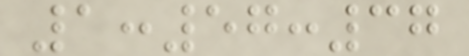1:57:37
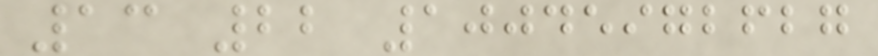13 22 10045972627
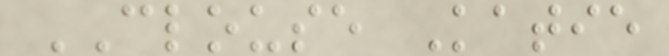CLOUSE Katie
